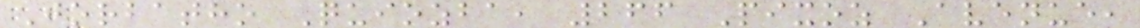Jorbatho Quiozba, 266 Pixoz Avenue,
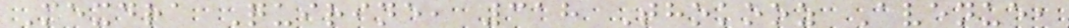Mexdra Quirine, 318 Thokooz Avenue,
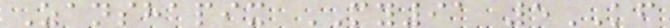Zanshapix MY91 5KF
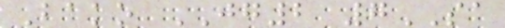Bako JG2 7SA
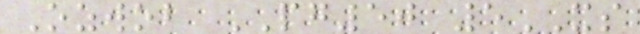Ozwob PG50 5XS
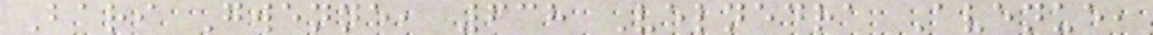Bari Gwenne, 638 Velnedra Avenue,
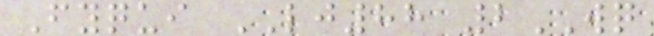Fyqui LJ88 2WQ
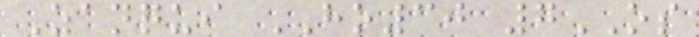Zanqui HO30 7OS
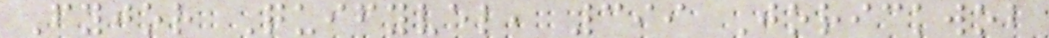Fyjor Quifyvel, 399 Jorickwob
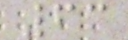63
